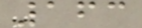163
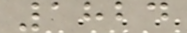1824
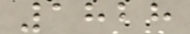1828
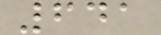641
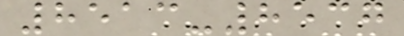8513-8537
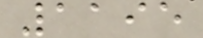1195
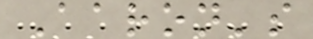Aaron's
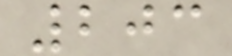203
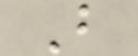B
